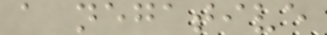a negative
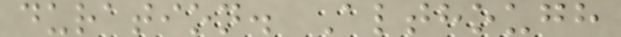duration. Although
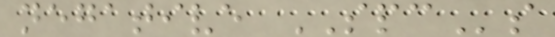negative SPCs
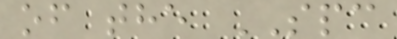of the SPC
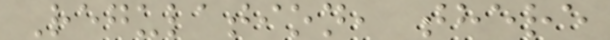Regulation, there
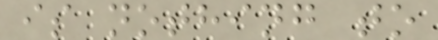is nothing to
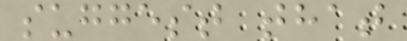suggest that
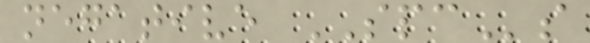negative SPCs
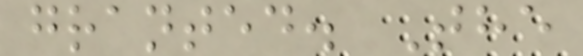granted. The
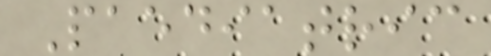Paediatric
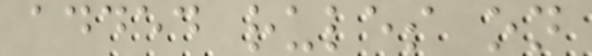added rules on
